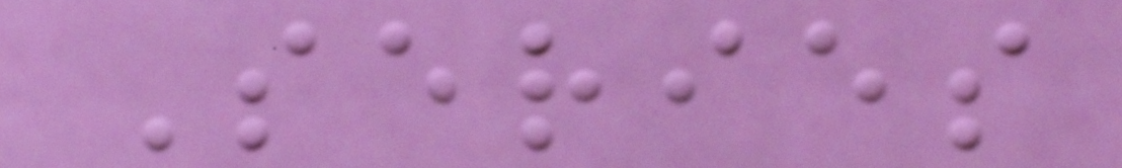Series
